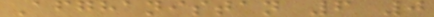Afghanistan 6 0
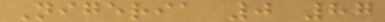Nigeria 0 87
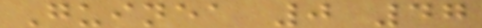Guinea 0 47
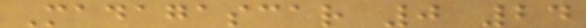Madagascar 0 24
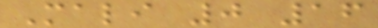Mali 0 16
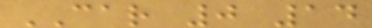CAR 0 14
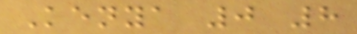Kenya 0 8
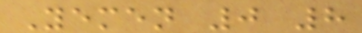Yemen 0 8
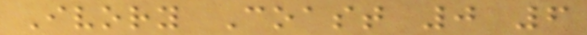Ivory Coast 0 6
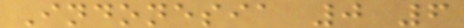Indonesia 0 6
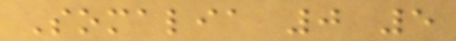Somalia 0 5
